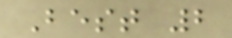Best 2
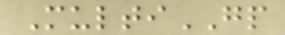MultiGP
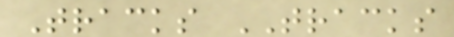Tracks TRACKS
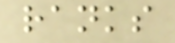ranks
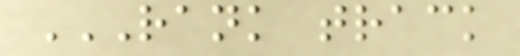RANK TRACK
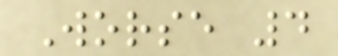Worse 4
